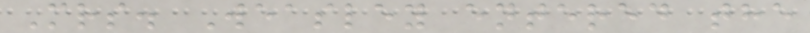Mrs. Weasley entered the
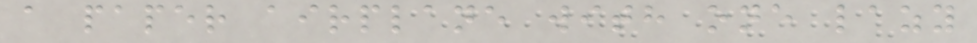a paper airplane with one lazy
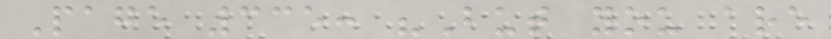Page 335: "But you are
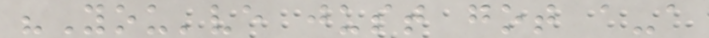"You've just got a-a
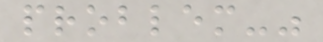problem-"
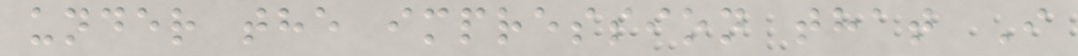under the impression that I
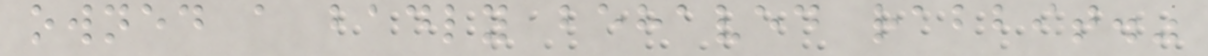owned a badly behaved rabbit."
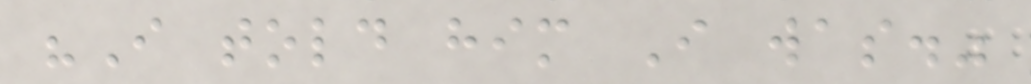"I told him I was."
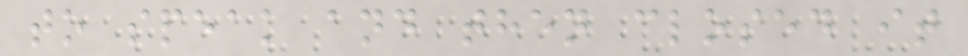to speak and then closed it
